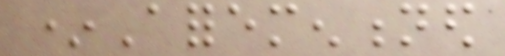*Aforementioned
